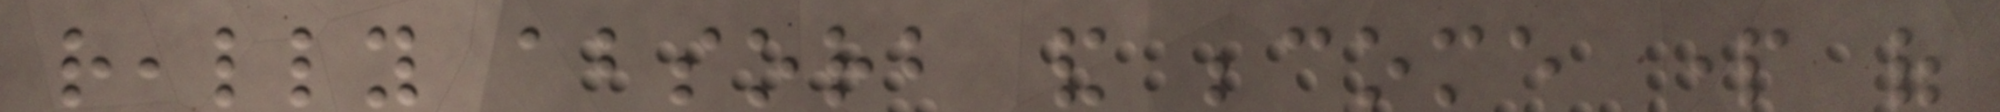really absorb and become part of
